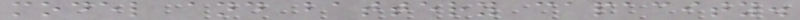model and battery capacity.
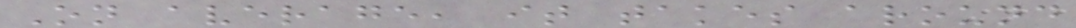On average, it takes around
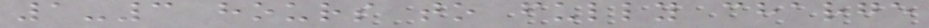1-3 hours to fully charge
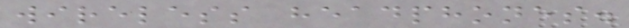wireless headphones.
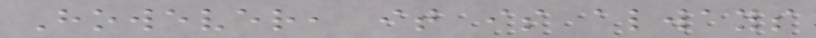However, it is always
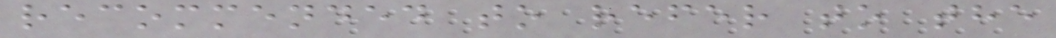recommended to refer to the
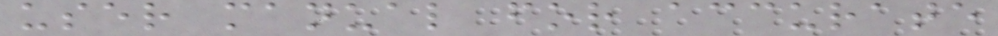user manual for accurate
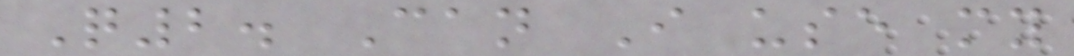Q2. Can I use my
